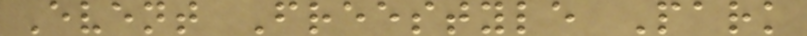Event Freestyle Park
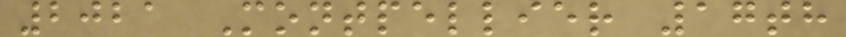2021 Montpellier 17th
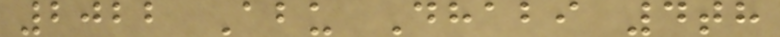2022 Abu Dhabi 4th
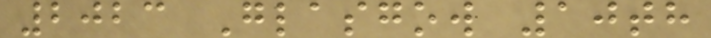2023 Glasgow 10th
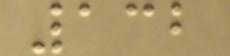132
